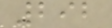292
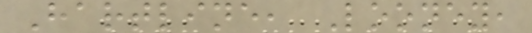Hartline, Looney,
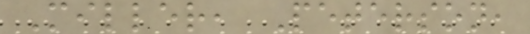Miller, Peterson,
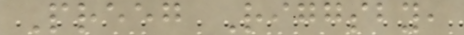Preeg Riggsby,
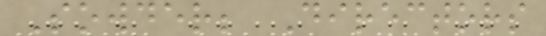Sowder; Directors
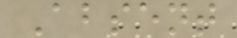Absent
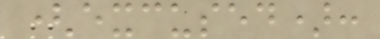(excused):
